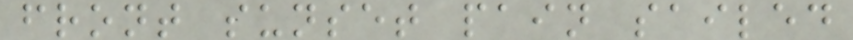front sunset pain sailed
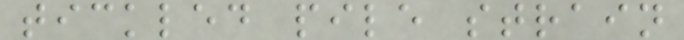tickled pile strain
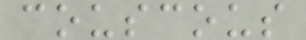couscous
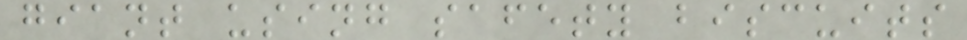giant using safety biscuits
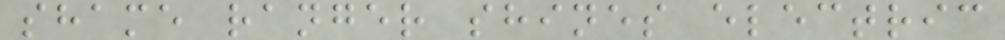shame ranger shines electric
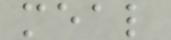meal
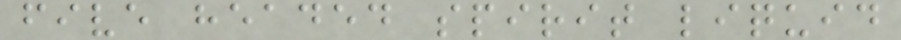five headed spirit liquid
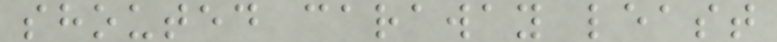shouted caraway least
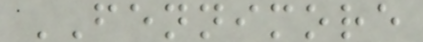FENNIMORE
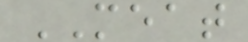MEAT
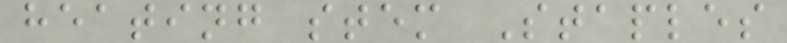heating stem Staples
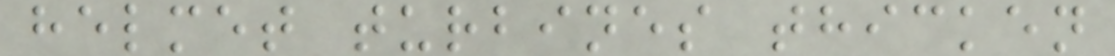helmet turbines thicken
